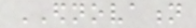EDNOVATION
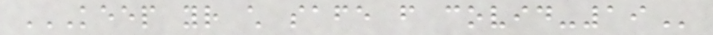KEEP YOUR CHILD SAFE FROM COVID-19
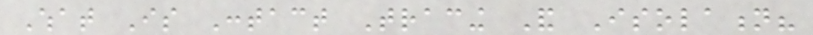What Is Contact Tracing And Isolation?
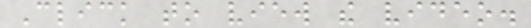Click to view the video.
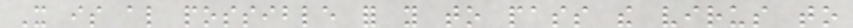It is also possible for you to pass the virus to
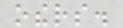others.
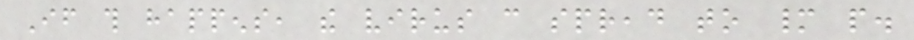If this happens, the virus can spread to many people.
